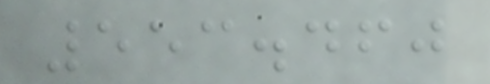553.460
